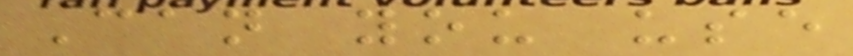Can you use
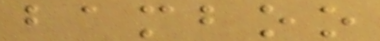bamboo
